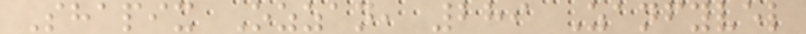Shapix Ozzan, 289 Zanfyvel
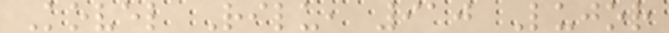Kovel Rilu, 910 Lujor
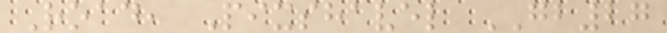Road, Pixshavel GB27
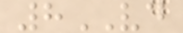8VD
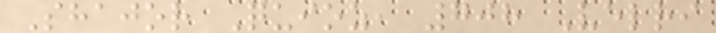Shajor Quioz, 708 Velri
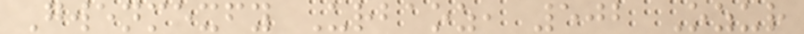Gwenmexfy Urbaoz, 502 Ozur
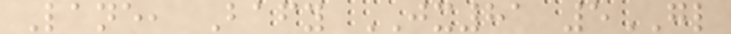Lane, Bafy JX81 5GL
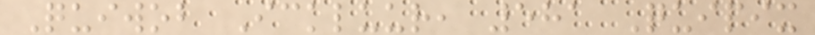Quiwob Ickluur, 581 Quipix
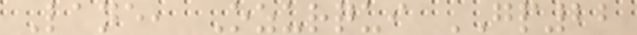Lane, Ozurqui GP22
